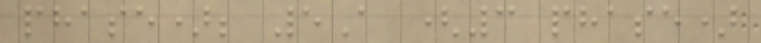phase); 5A (3 phase)
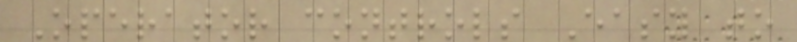Operator controls Easy to
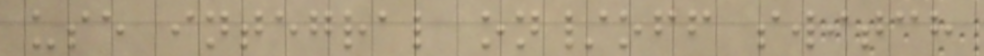use integral on/off switch
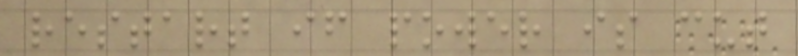restart if power is cut
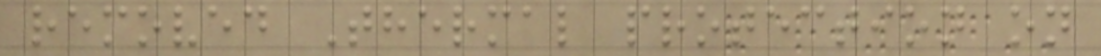removed Thermal protection on
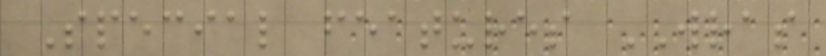Special features WRAS
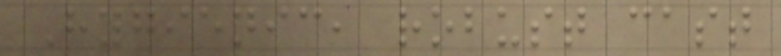Hygienic, robust cast
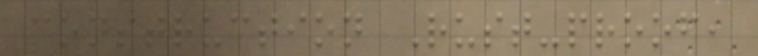construction Rust-proof,
